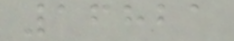16821
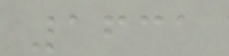1631
